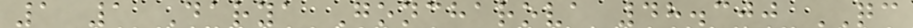1 1 Darya Goncharova 48.300 QC
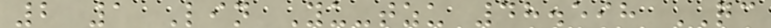2 1 Lin Yu-tzu 48.598 QC
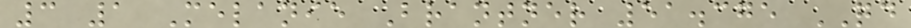3 1 Melanie Brantner 51.375 QD
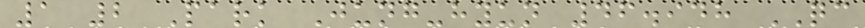1 2 Park Jung-hyun 46.948 QC
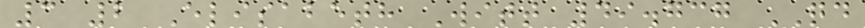3 2 Elisabeth Witt 49.737 QD
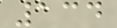134
